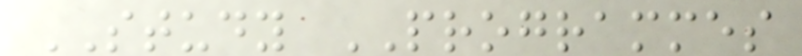STUDY PROGRAMMES
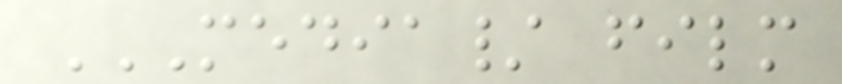MEDIA/ FILM
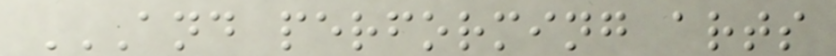AND PERFORMING ARTS
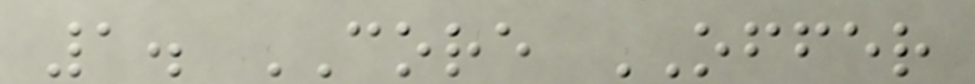1. CORE OFFER
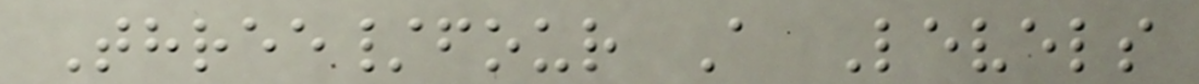Three/four A Levels
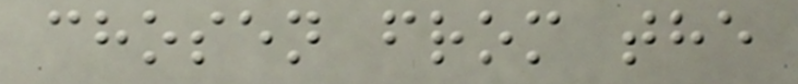chosen from the
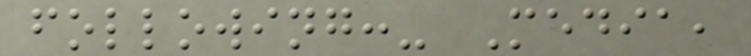following:- Media,
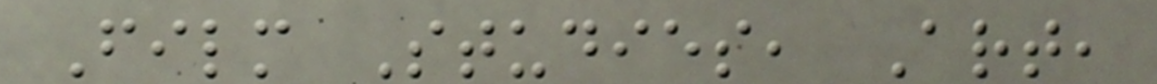Film Studies, Art,
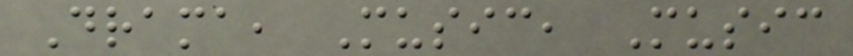Drama, Music, Music
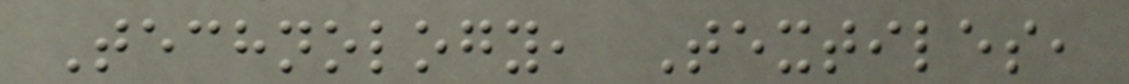Technology, Textiles,
